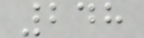248
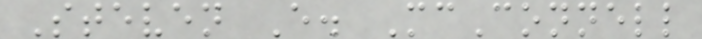Steven E. McConnell
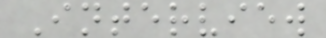Interview
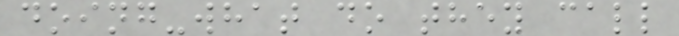doing-what do they call
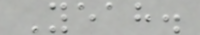Yeah.
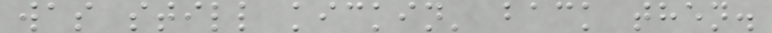was still kickin' back then.
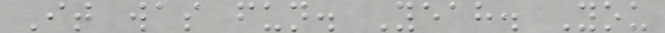It was fun. Yeah. You
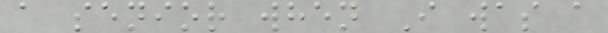a senior when I was a
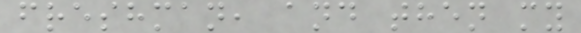freshman, and then my
